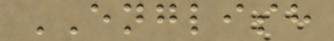ENGLISH
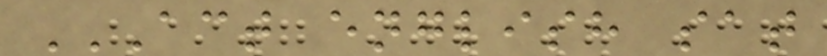ACT ENGLISH SAT
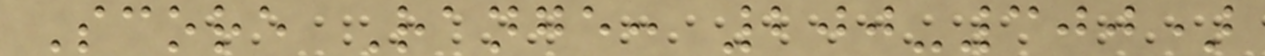Score Range: 200-300)
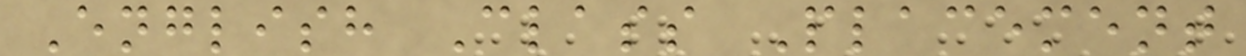English Class Placement
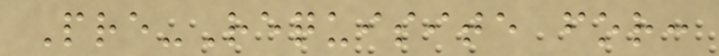Pre-Requisite for:
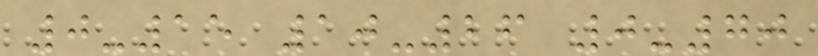0-15 10-26 0-70
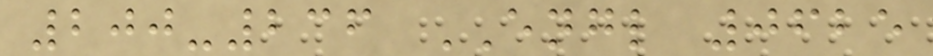200-236 ENGL 0625
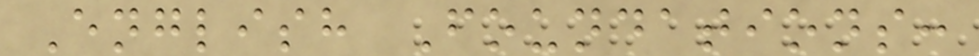English Foundations:
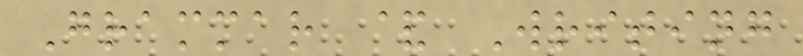Grammar & Writing
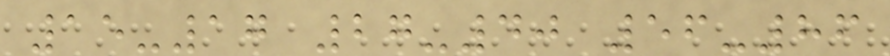15-17 27-40 56-86
